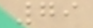79
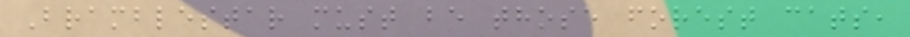Bramblestar must be those forest cats,
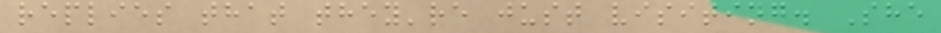replies that they're just visiting. She
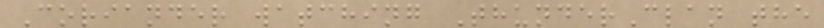Coriander watching ThunderClan the
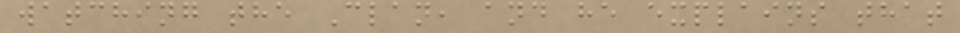watching the Clan, and he explains that
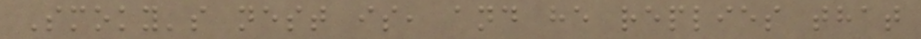Smoky's nest is, and he replies that
